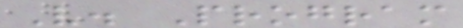V. Program
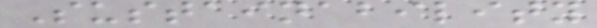Sustainability
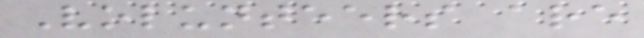Volunteers are
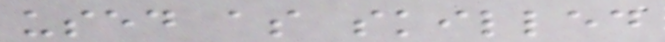used as skilled
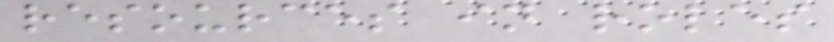resources in roles
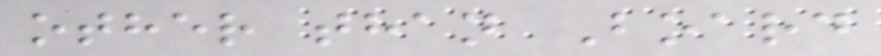other than Board
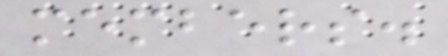members.
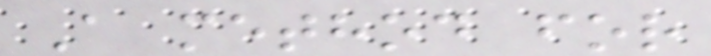A method for
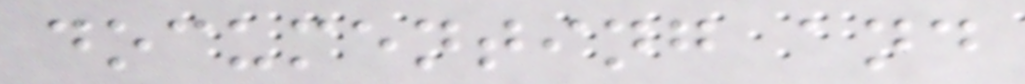documenting and
